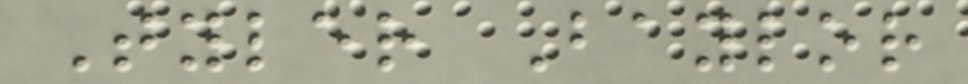Tyler Baylor
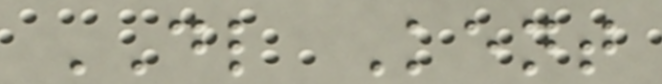DL Kent
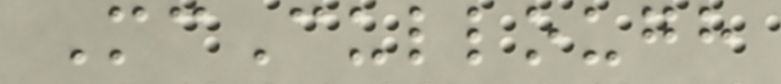McCullough
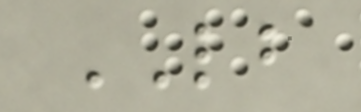LB
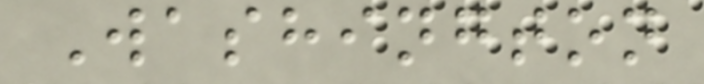Washington
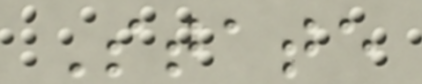State
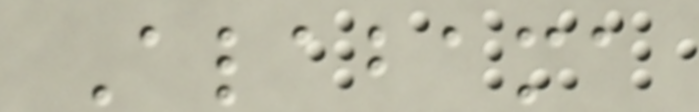Alabama
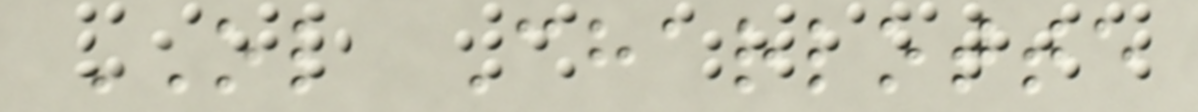OL Charlotte
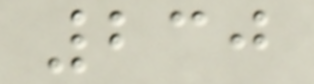230
